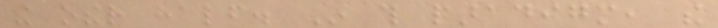the other half. In this paradigm, the
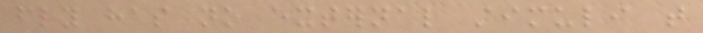fly has no external stimuli that
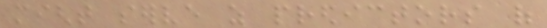might serve as predictors of
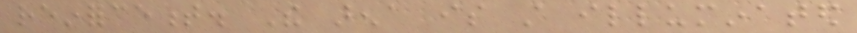reinforcement. The arena is still illuminated
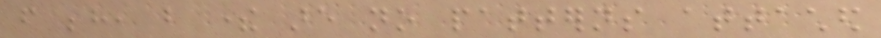from behind, but there are no patterns attached
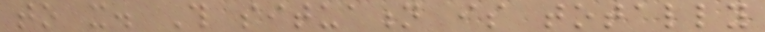to it. This situation is totally
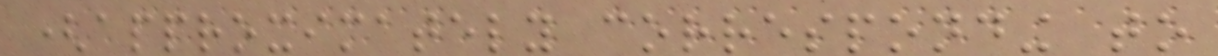(approximately corresponding to
